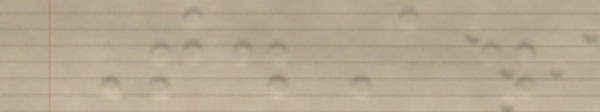T.A.
